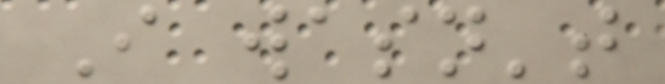I wasn't
